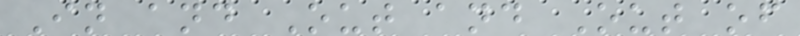In and Out and Out of
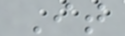It
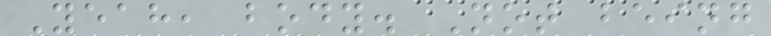Yeah, body. Not being
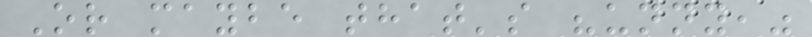Or maybe that's "unny,"
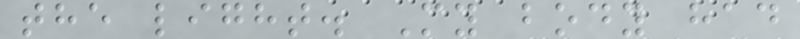the light. My body had
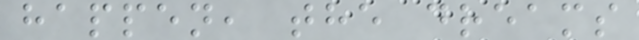happen, the dreams
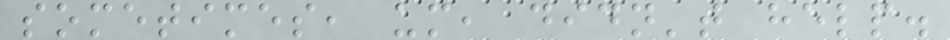sometimes, um, didn't help.
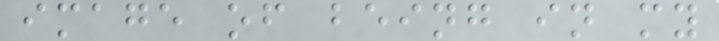image of being in my
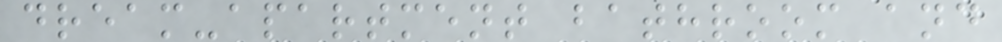dream-apartment bathroom and
